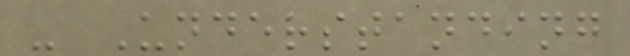- Understanding
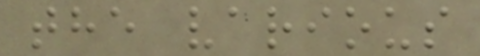the various
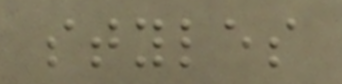styles
